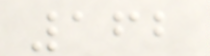162
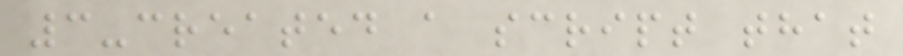3-created a script that
